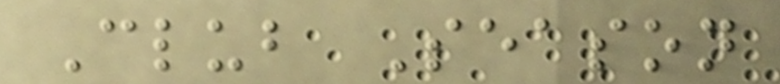Club Season
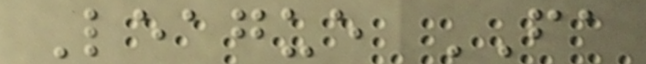League FA
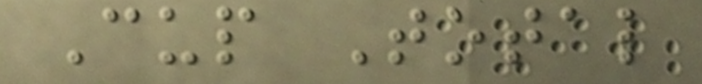Cup Total
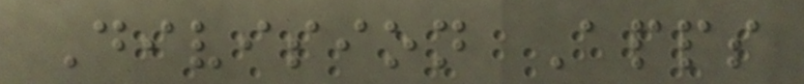Division Apps
